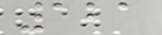121
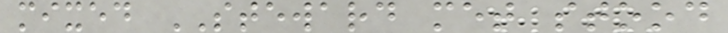mixed STEWARD met stood
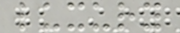luxury
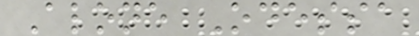Alone Odessa
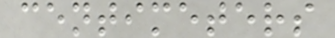centimeters
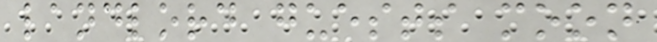landlord guests moon
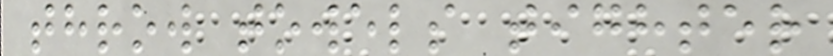throw towels tighter
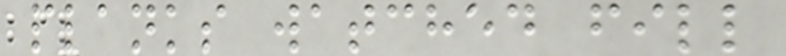planks watched fill
